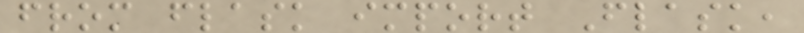from flask import Flask,
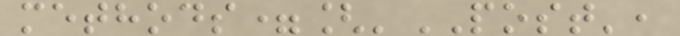methods=['POST',
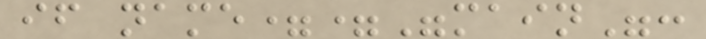if name=="main":
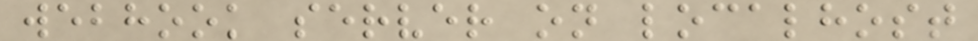webhook server on localhost
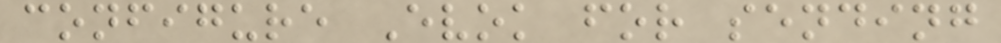configure Evok for sending
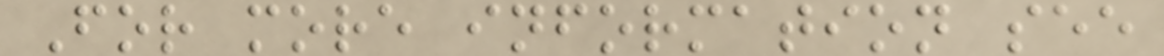For more information see
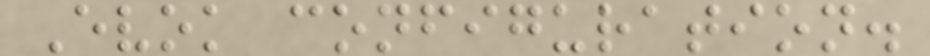Evok configuration.
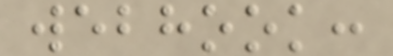webhook:
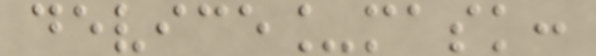device_mask:
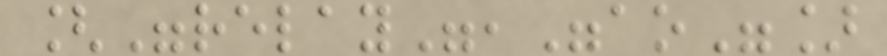["relay","ao"]
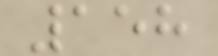158
